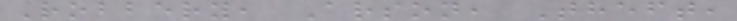Robbery, Arson, Theft,
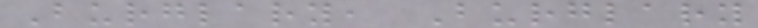Burglary, Burglary
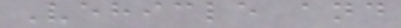Vehicle and
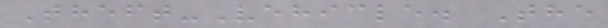Theft-Vehicle. The
